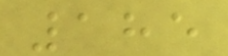185
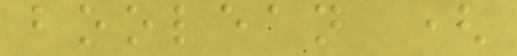boolean (
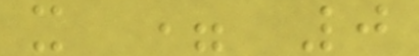x = 0
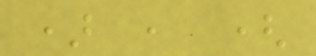) , (
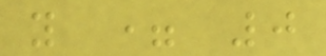y = 0
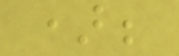);
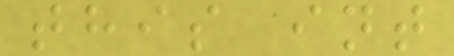this int
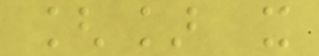[] x
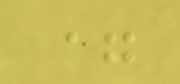=
